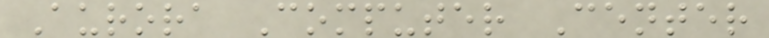Aurora Computer Center
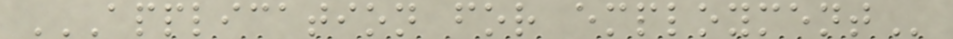APPLICATION FOR EMPLOYMENT
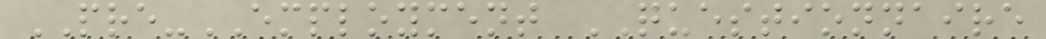PRE-EMPLOYMENT QUESTIONNAIRE
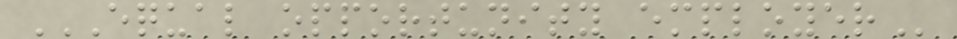EQUAL OPPORTUNITY EMPLOYER
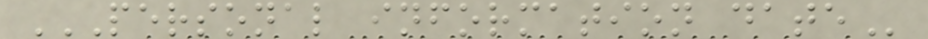PERSONAL INFORMATION DATE
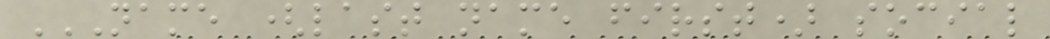NAME (LAST NAME FIRST) SOCIAL
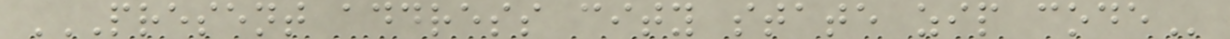PRESENT ADDRESS CITY STATE ZIP CODE
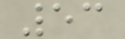53
